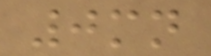0mn
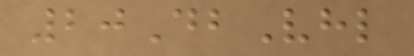20DbVhl
